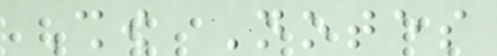Show Notes
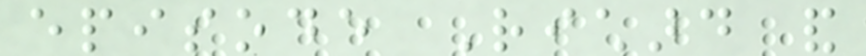episode Richard and
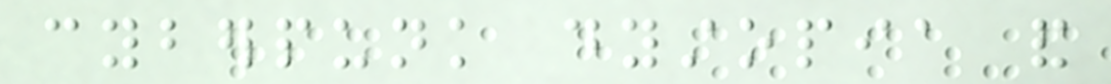cyberpunk dystopia and
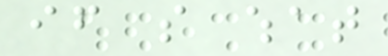if so what
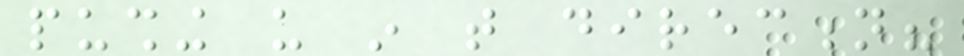pushing us in that direction?
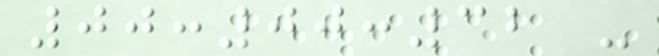00:00:32 -
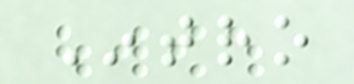Intro
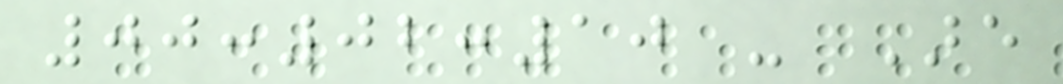00:02:10 - Are
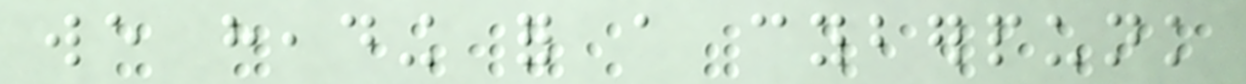we heading for a cyberpunk
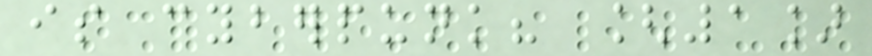is cyberpunk? [1]
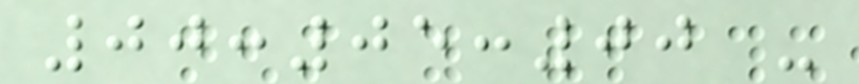00:05:00 -
